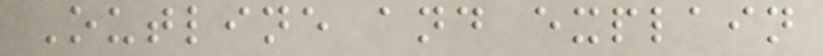Outline and explain
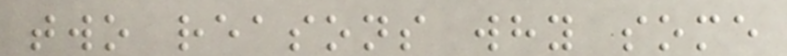two reasons why some
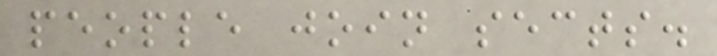people join sects.
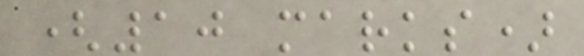(10 marks)
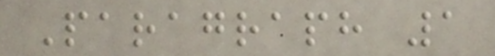Paragraph 1
